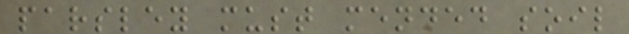parsley must mended soil
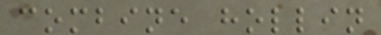combine hollin
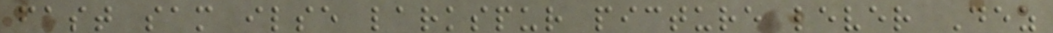fast sam ilse larkspur picture lever Dez
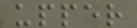upper
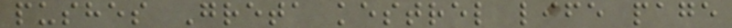pushes Greta kestrel life page
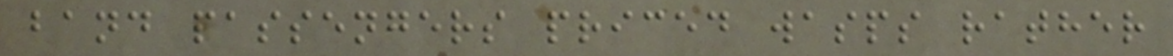band passengers priced wasps rather
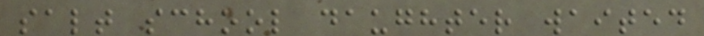salt school daughter waited
